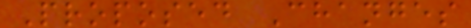Proposed Changes
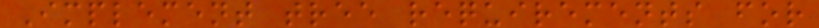Implement tree requirements for
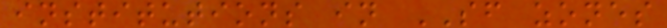institutions in SF zones
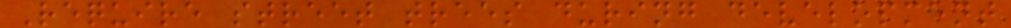Require street trees during development
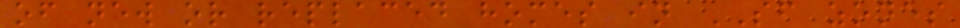of new or replaced homes in SF zones
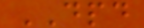DPD
